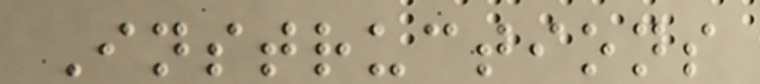Instructions
